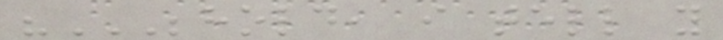"BEHOLD, I TELL YOU
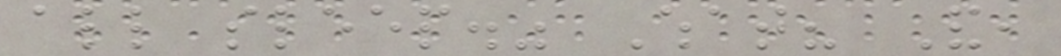all sleep." What? And,
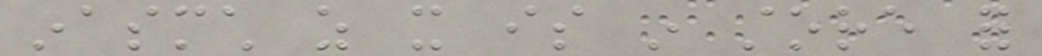inasmuch as it is in store for
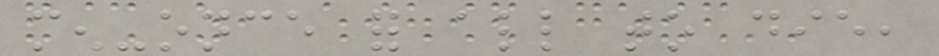men-once for all to die,
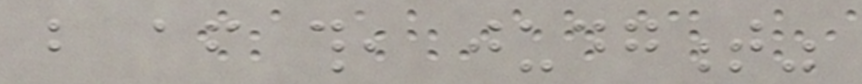but after this, judgment"
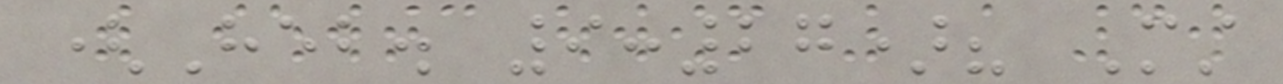(Heb. 9:27)? Must
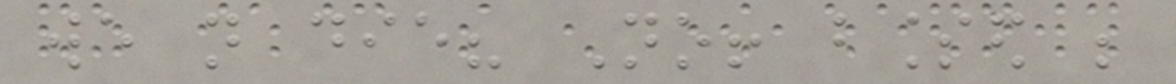we not die? No! blessed be
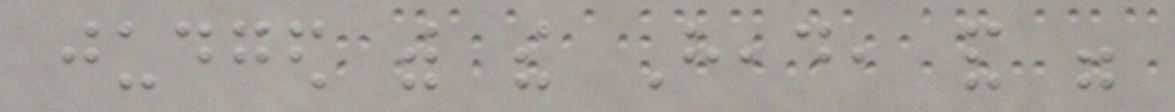judged with the Head, and were
